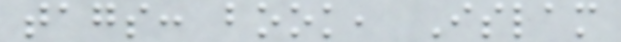tags: book, Islam
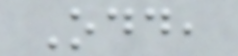Odd,
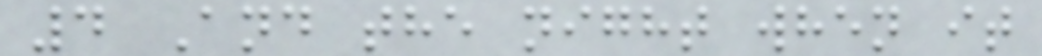4 And the night when it
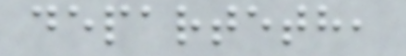departeth,
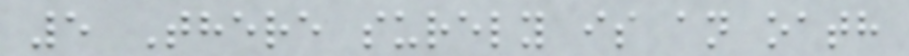5 There surely is an oath
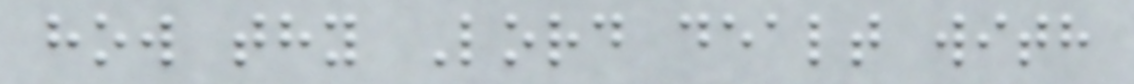how thy Lord dealt with
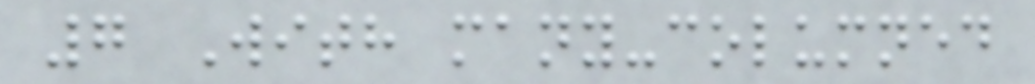7 With many-columned
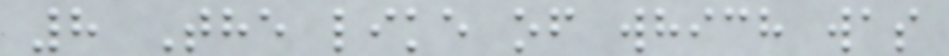8 The like of which was
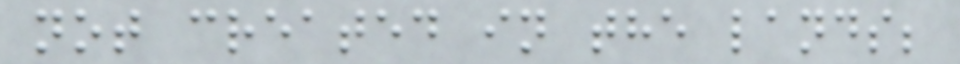not created in the lands;
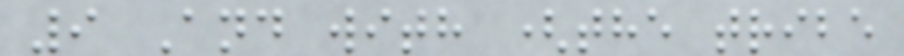9 And with (the tribe
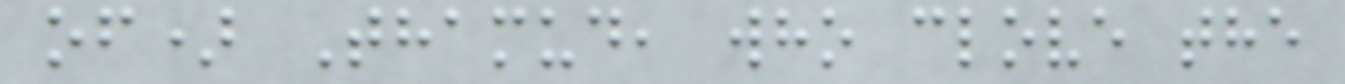of) Thamud, who clove the
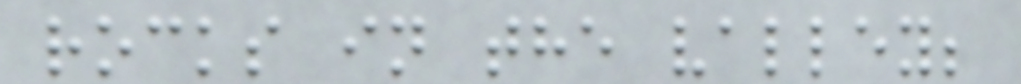rocks in the valley;
